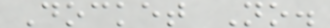Docket No.
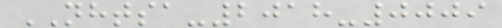NHTSA-2018-0009
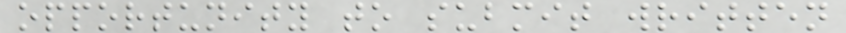opportunity to submit written
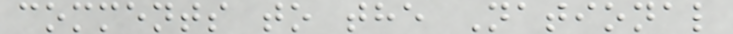comments to the National
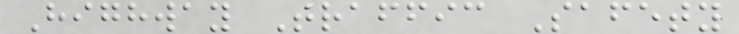Highway Traffic Safety
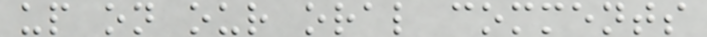up on our oral comments
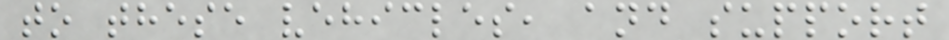to these vehicles, and support
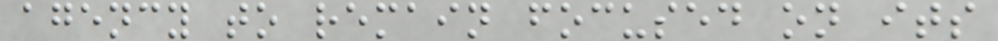agency to remain focused on its
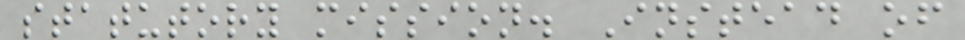statutory mission. Instead of
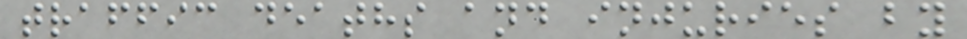traffic deaths and injuries by
